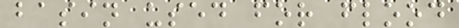basin used for flood
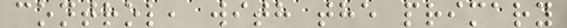control, with the primary
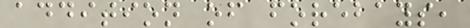addition of forebays,
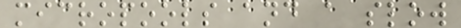micropools and a slow
